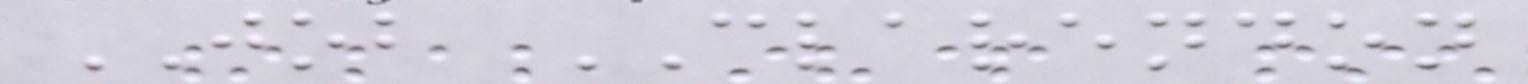JOB CLARENDON
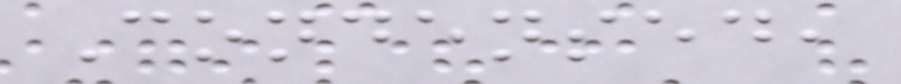Condensed,
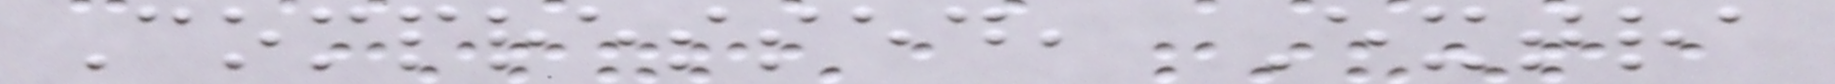Compressed, Extra
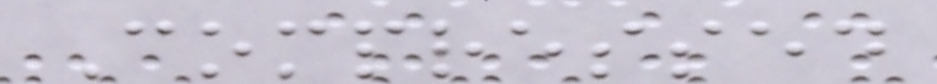Compressed
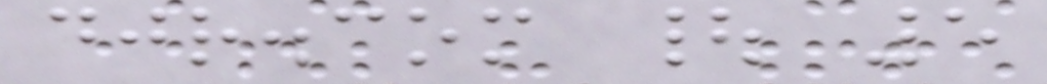djr.com | 5
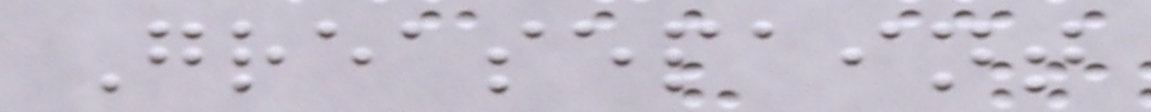Greasepaint
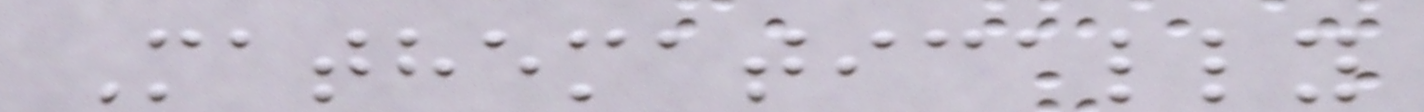Mathematically
